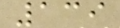139
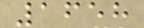1658
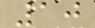10
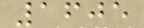1605
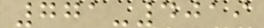771-4019
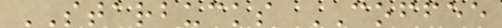STARBUCKS COFFEE
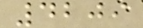4209
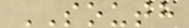SOUTH
